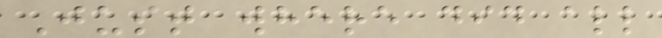Just where did all
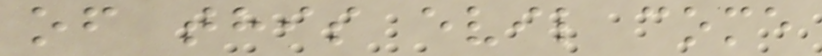of this evil come
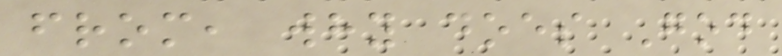from, why does God
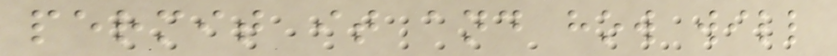permit it and how will
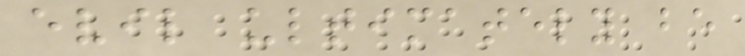evil ultimately be
